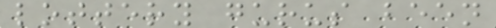lottery gurus been
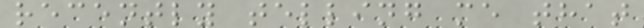recently telling me that
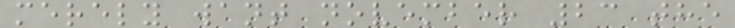merely want november 23 the
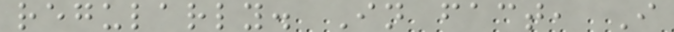regularly. In fact, I
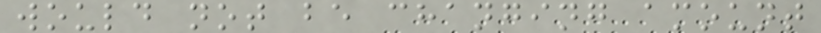would not be changing amount
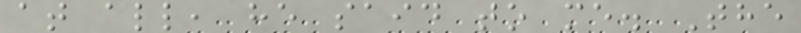at all, he said to me. The
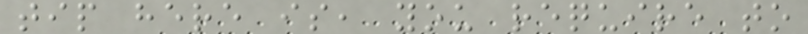tip here is, you require to
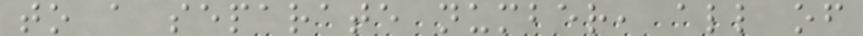to a separate number, all of
